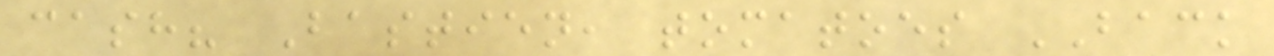cash? Bastien, tomatoes BACK
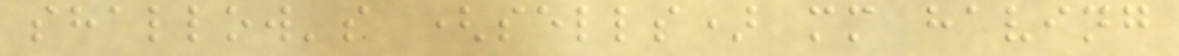shallow's (sells) mm having
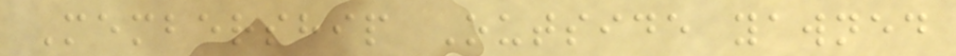Membership Outside yawned
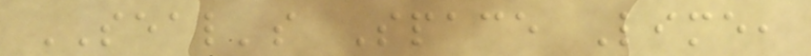SEAL's Space Lime,
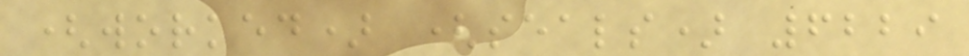(worked) (seals) 6229
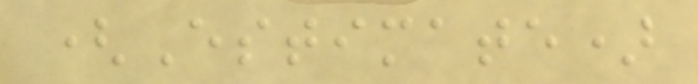(Estimate)
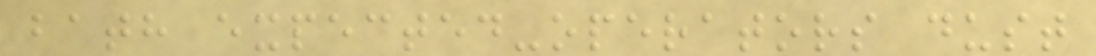bath expected-operators dust
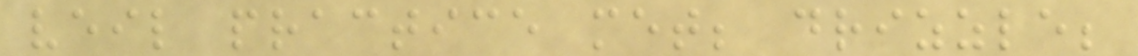veil practice met; drizzle;
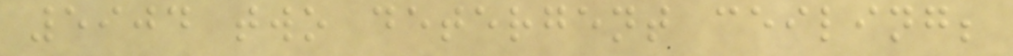5904 two detergent ceiling;
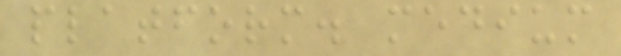platform. medium
